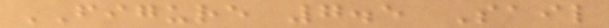FIGURE 7.5 Sail
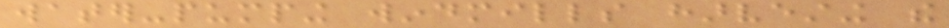water-pumping windmills harvesting the
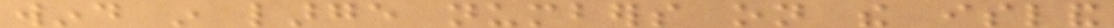wind in large numbers on the island
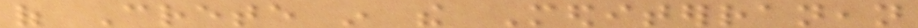of Crete in the Mediterranean
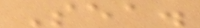Sea.
